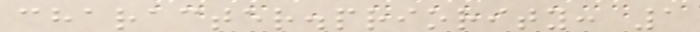character.priority: 1
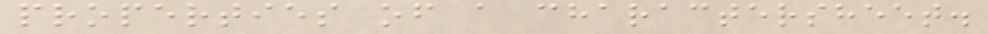properties of a charactersheet.
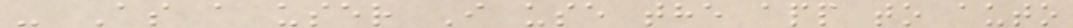- As a user I use the app to auto
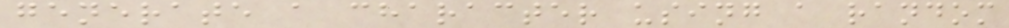generate a character using a random
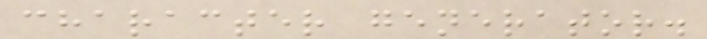character generator.
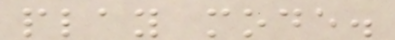play mode.
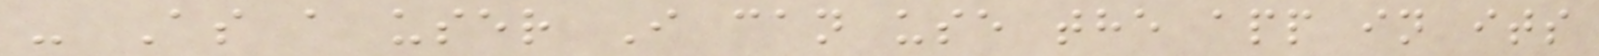- As a user I can use the app in its
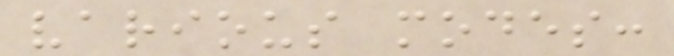various modes:
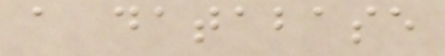a database
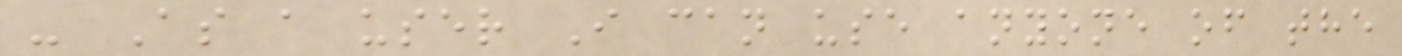- As a user I can use anyone of the
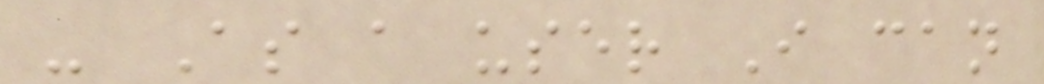- As a user I can
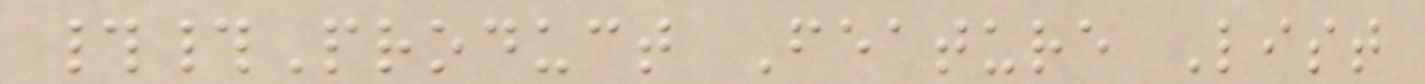##Product Feature List
